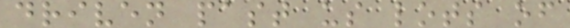driven past us lots of
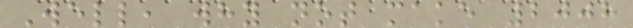Well, why not make 2008
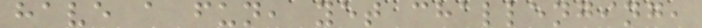have a fun, yet challenging,
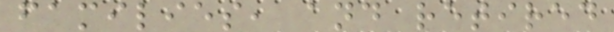families, and retired
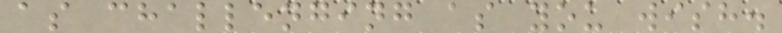as challenging as you wish.
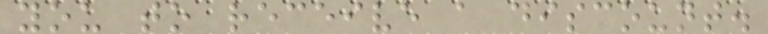you to receive a discount.
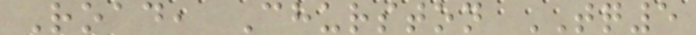Road, Churston TQ5
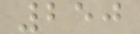250
